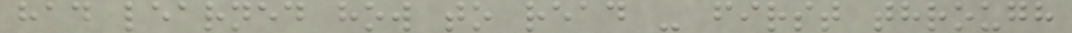had learned how to read - first through
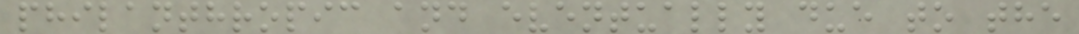philanthropic and eventually due to the
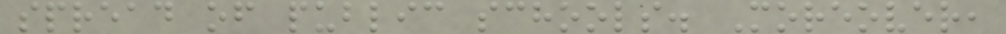spread of public schools. Moreover,
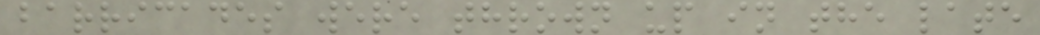barricades were thrown up in the late
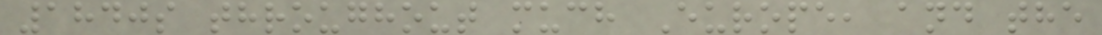1840s throughout much Europe, and the
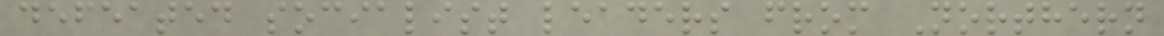defeated socialist leaders from Northern
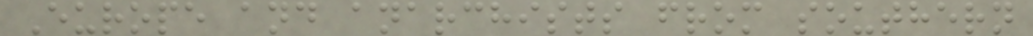Europe and anarchists from southern
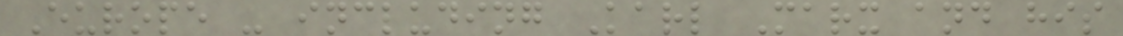Europe - including Karl Marx and his
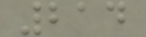214
